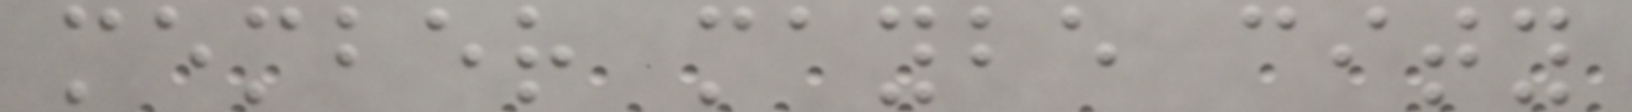member maybe city
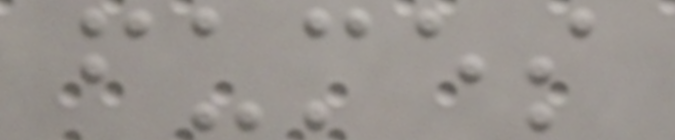fumes
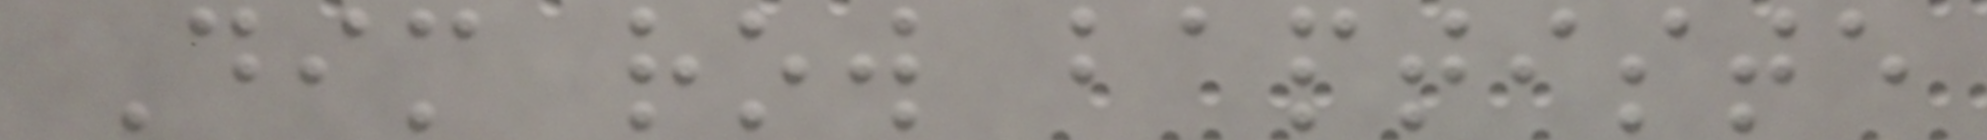Dim row baptiste
